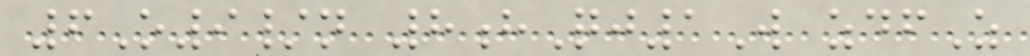6O9/n 8hQj1W zdfZ
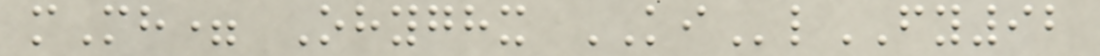mMh= Ohyghx KIlFY92
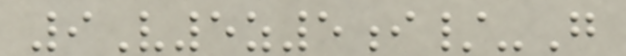9V5z5i/-G
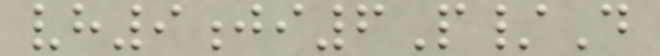vh9ji6P/D
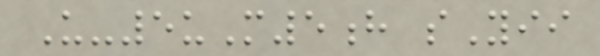U-5uM5h sYii
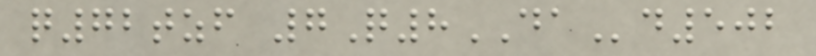q72tzf 7Q8DAd502
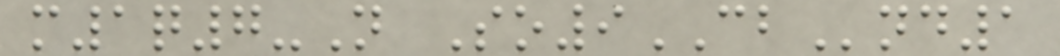m1q7-N So9CBnd1
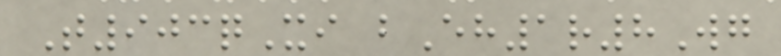T903qXi bEh1r8Wg
